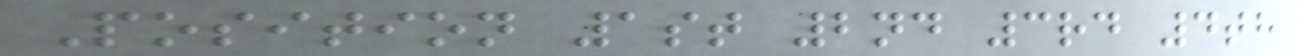Position 1st 2nd 3rd 4th
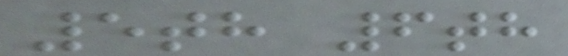5th 6th
